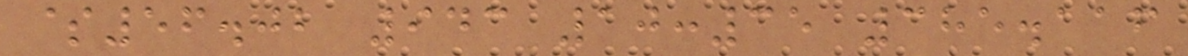$56.02 943 10:35 385.116
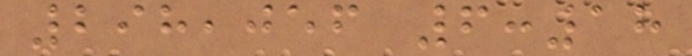298,056 6:18
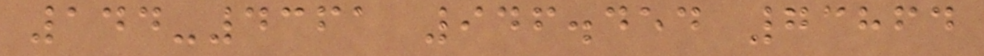144-4361 946.454 73864
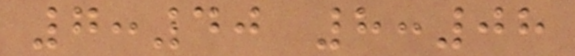7:40 8:08
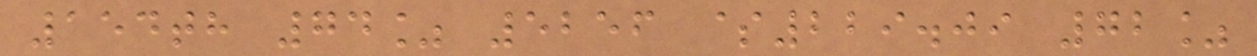154th 74% 5256 $229.09 72%
